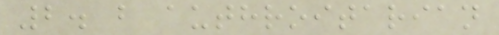2. b authroitarian
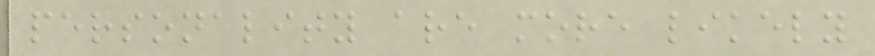personality are more likely
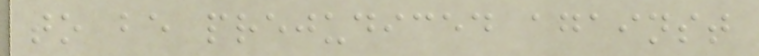to be prejudiced against
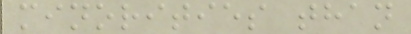minorities than
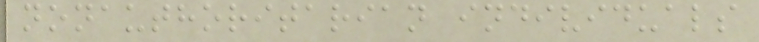nonauthoritarian individuals
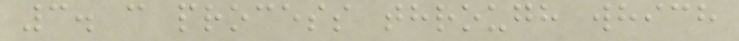3. c process through which
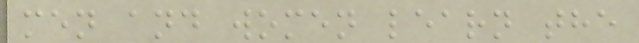men and women learn the
